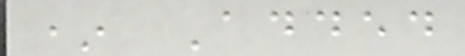* Added
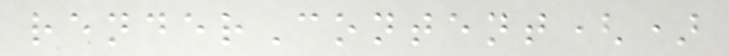renderContent()
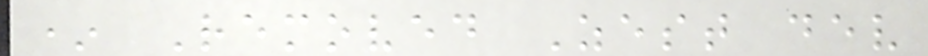* Removed Zest dev
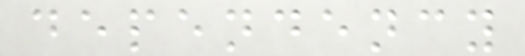dependency
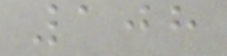108
